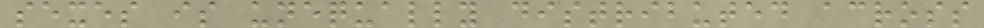sexes is unequally distributed across
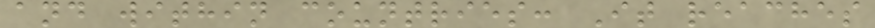and within countries: It reaches
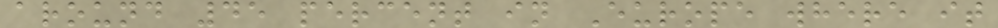around 45 percent in Europe where it
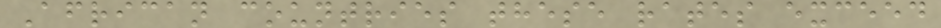African countries these rates exceed
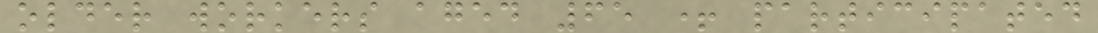older workers aged 65 + participated
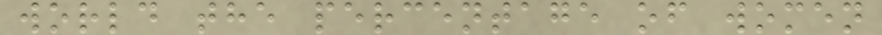world the percentage of women
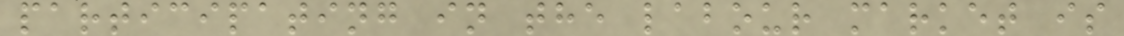participating in the labour market is
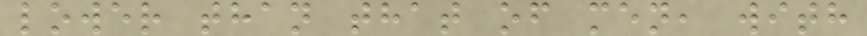lower than that of men, with
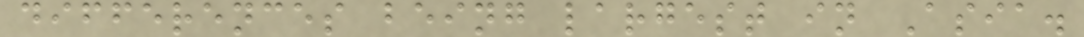differences being largest in Asia.
